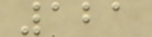121
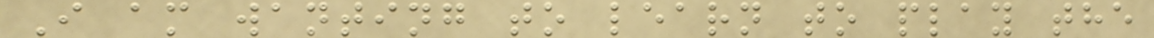I am wanting to learn to play the
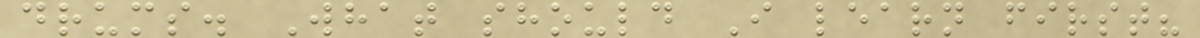drums. What should I learn first?
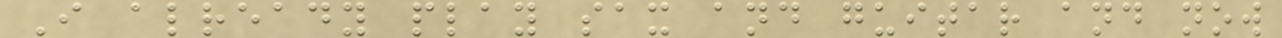I already play sax and guitar and now
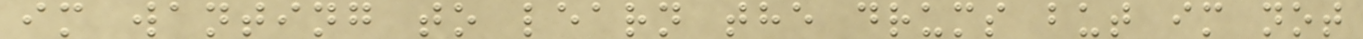im wanting to learn the drums but im not
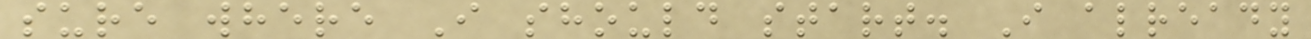sure where I should start. I already
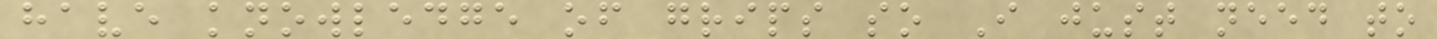have knowledge of grips so I just need to
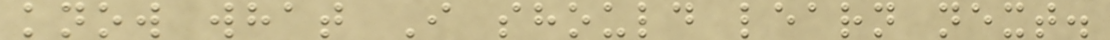know what I should learn next.
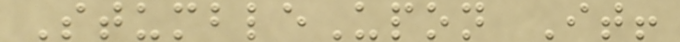StumbleUpon It!
